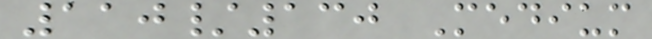110/130 Medium
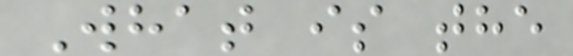What is the
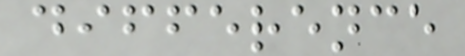difference
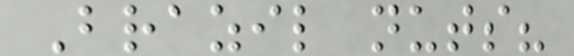Brazil nuts?
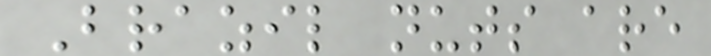Brazil nuts are
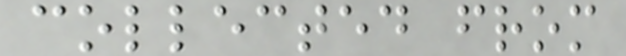collected from
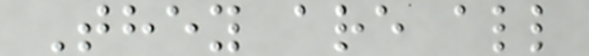They are all
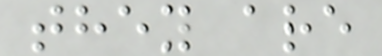they are
